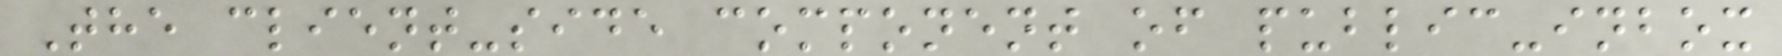The client-side component of public-inbox
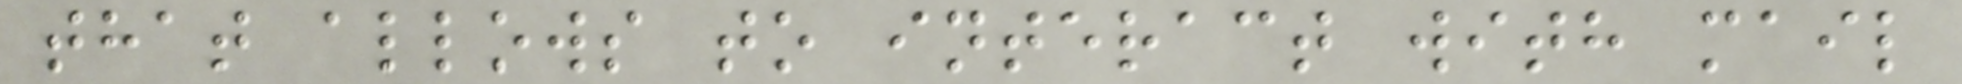that allows to interact with mail
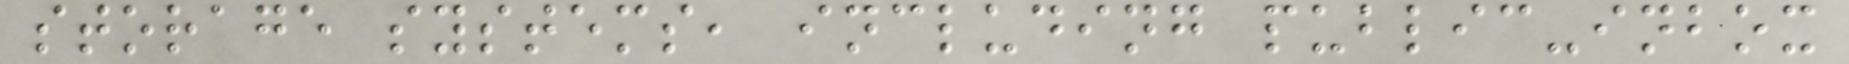storage systems, including public-inbox
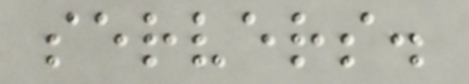servers.
